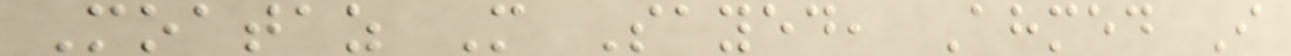Moataz M Sayed, Ahmed I
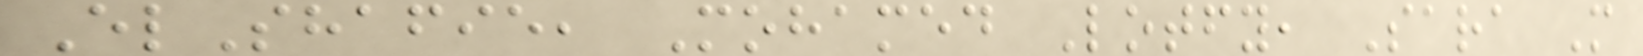ElShafie, Mohamed Lotfy, Sara M
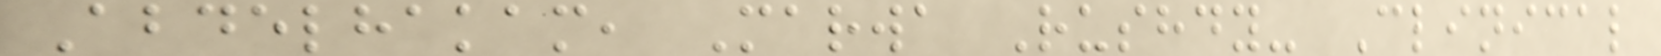Abdelhakam, Marwa Rushdy- Clinical
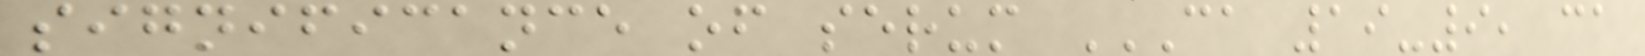significance of serum CA 19-9, CA
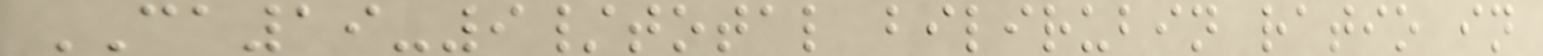CA19-9/total bilirubin ratio in
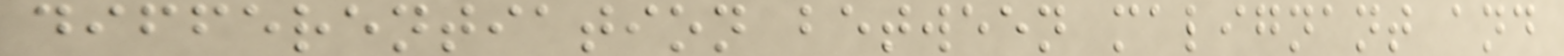differentiation between malignant and
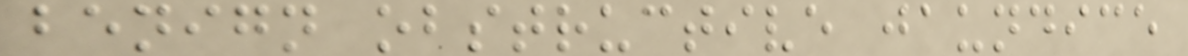benign obstructive jaundice
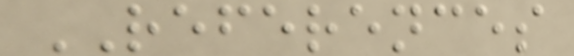REFERENCES
